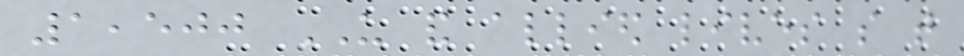1,500 US and allied lives so that
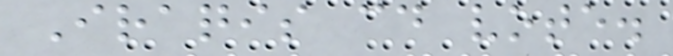Iraqis could vote.
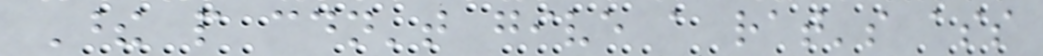These people couldn't give a rat's ass
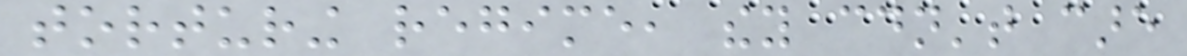torturing regime, they couldn't care
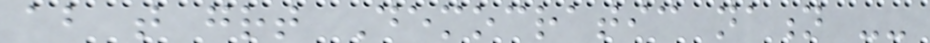about that great Democratic nation --
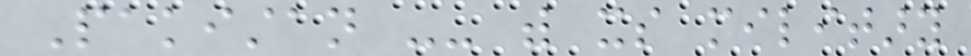Pakistan -- with its military
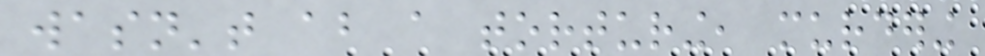wasn't about a torturing, murdering
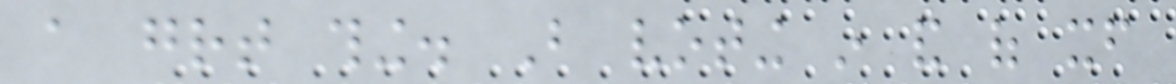a great thing. But voting in and of itself
